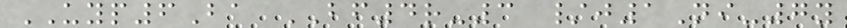UYP6Ba BF4r-3 /j1Ni-7y
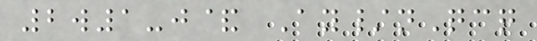2w1-j& Ay/nQcq
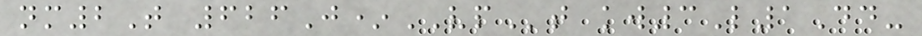nm2T 626J*VPt kw3L1Dd-
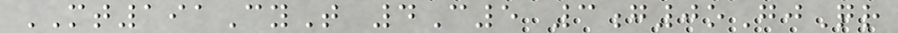MT191CyT 4C5 3g0oGjQr
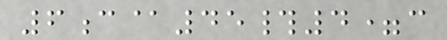6c@45#4=c
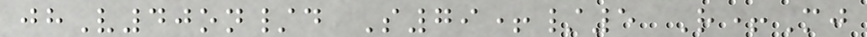jhV40on/d S79+/5 R+Mj
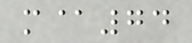m@74
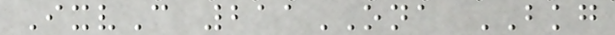IxvC 211ONA BKG
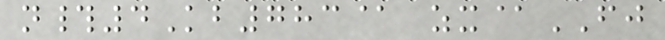n#4Kb783@ zx@FJ
